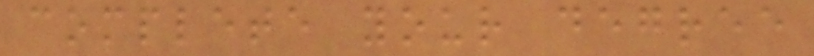complete your degree
